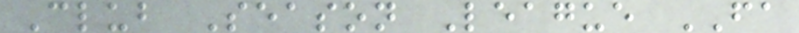Club Season League FA
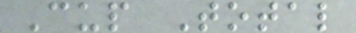Cup Total
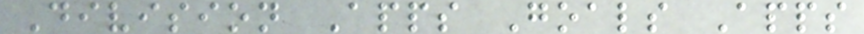Division Apps Goals Apps
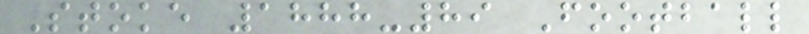Stoke 1888-89 Football
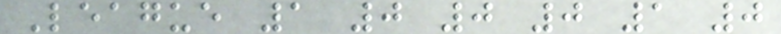League 1 0 0 0 1 0
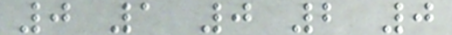0 1 0 2 0
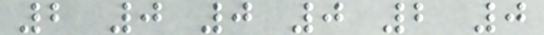2 0 0 0 2 0
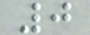0
